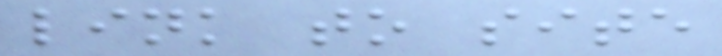link to site
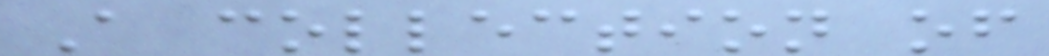A collection of
